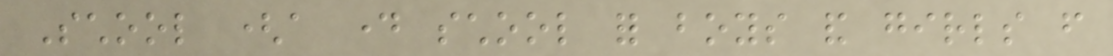School (a day school for boys and girls from
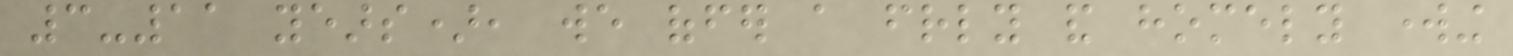3-11 years), we offer a friendly and homely working
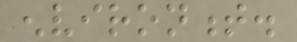environment.
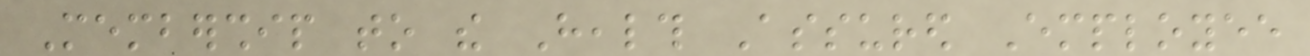Membership to the Health Assured Employee
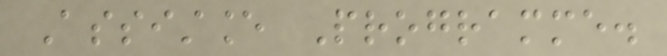Assistance Programme.
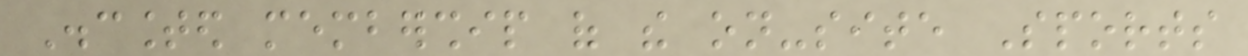Discounted membership of the on-site Sports
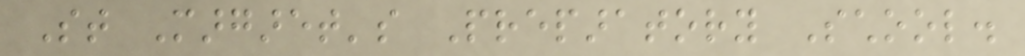St Margaret's Preparatory School.
